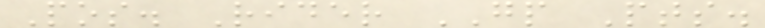Pos. Rider GP Pts.
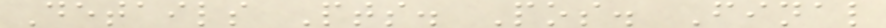Details Pts. Pos. Final
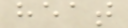heat
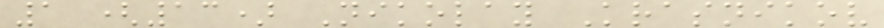1 (13) Nikolay Krasnikov
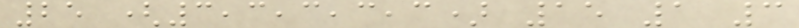25 (3,3,3,3,3) 15 1 3
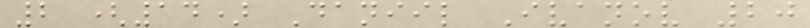2 (14) Daniil Ivanov 20
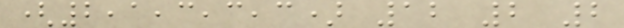(2,1,3,3,3) 12 2 2
